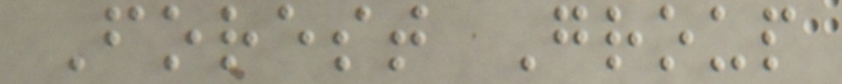Forest Group
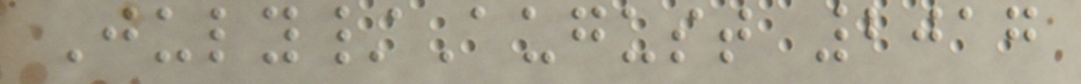July/August 2017
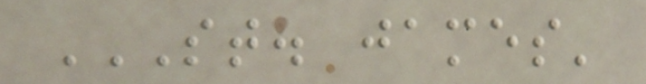ST. JAMES'
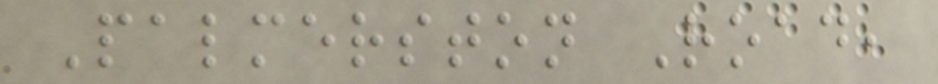Palmerston Road,
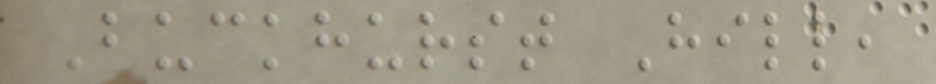Buckhurst Hill,
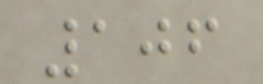106
